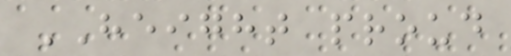HEIGHT proud
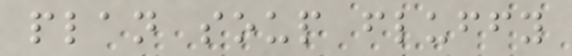plan soup fluffy
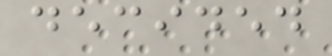decided
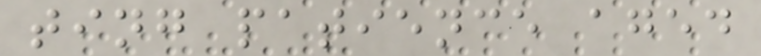ting patience aged
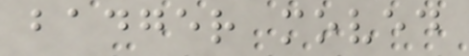badger moved
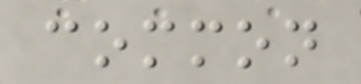common
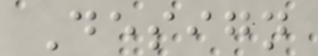Design
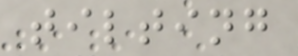tilting
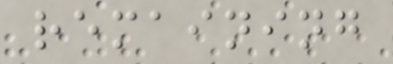remaining
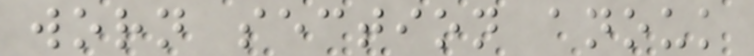worn section anouk
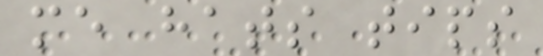me hats tips
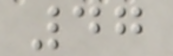47
